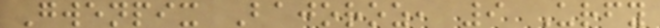Gwenpix Bajoroz, 9 Urfy
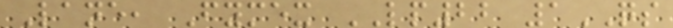Lane, Fymex LP22 1QS
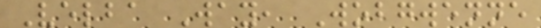Velba Way, Wobgwenne
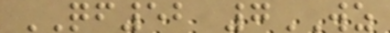QF52 7WZ
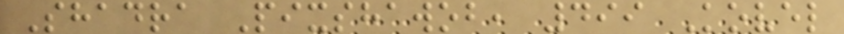Shadra Pixshawob, 499 Kovel
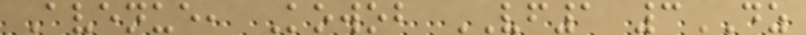Avenue, Kowob VF1 3DZ
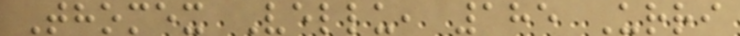Thomex Vellu, 185 Urri
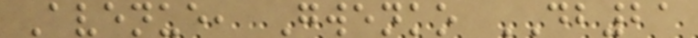Avenue, Gwenko DB21
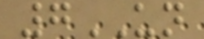7UN
